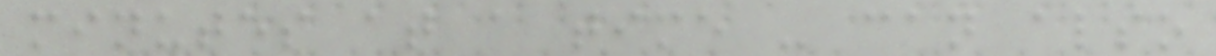minutes at a time - can also
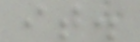it.
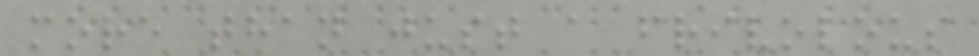more than just a frivolous
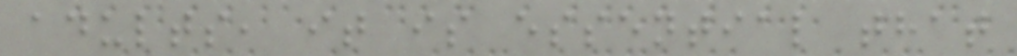adults, it is essential that
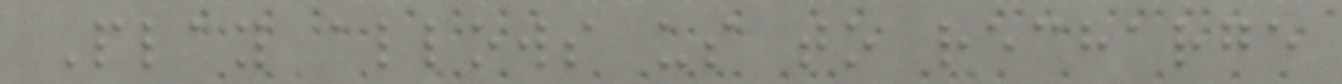Play allows us to recharge
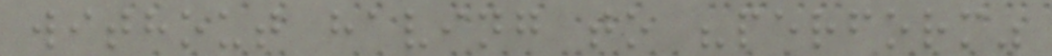without having to "perform"
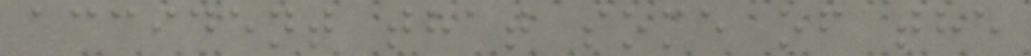accident that some of the
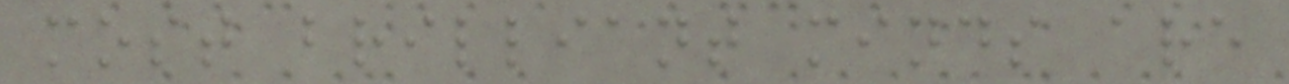most brilliant minds are
